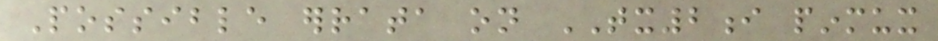Possible errata on TX2i pinmux
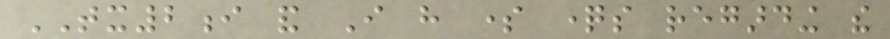TX2i and I have some questions regarding the
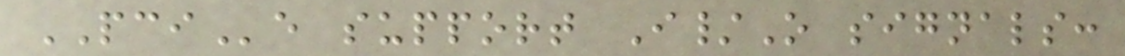PCIe support I/O signals:
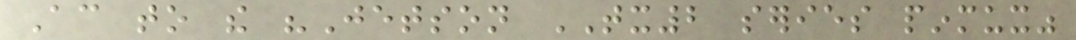According to the "Jetson TX2 series pinmux"
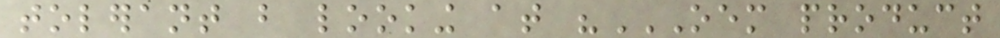tolerant but looking at "OEM PRODUCT
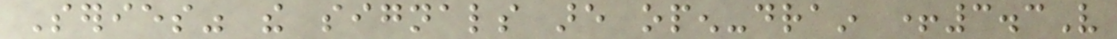Series" the signals are open-drain +3.3V
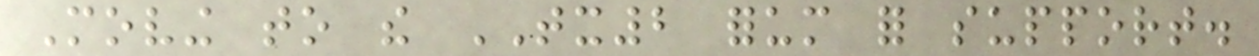Moving to the TX2 forum for support.
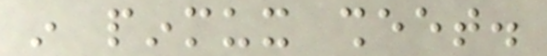in pinmux sheet.
